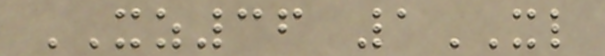XZ36 1XL
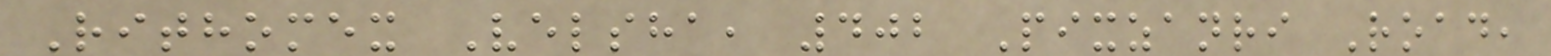Rithomex Velsha, 402 Pixzanri Road,
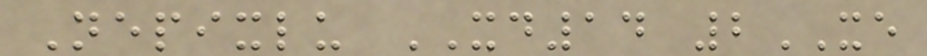Nepixlu XD14 2XE
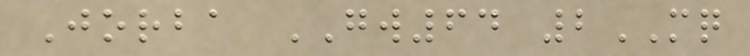Jorba GW64 2MQ
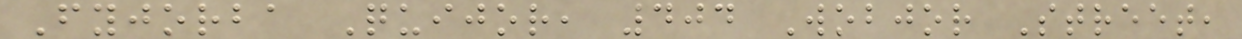Fyjorba Quijor, 404 Wobjor Street,
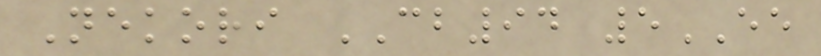Nekori CB94 5EE
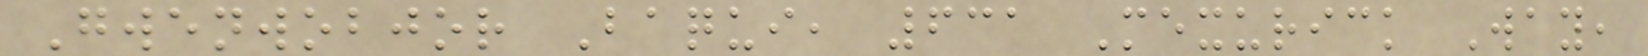Gwenwobjor Baqui, 631 Mexurick Way,
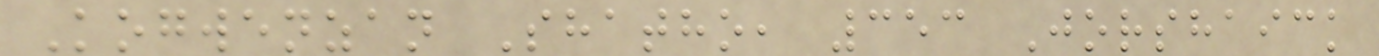Kogwenzan Shatho, 353 Jorshaick
